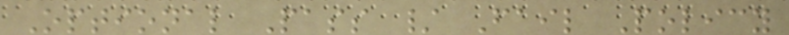Optional Pass / Fail Policy
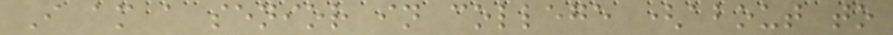I am a senior in college (about to
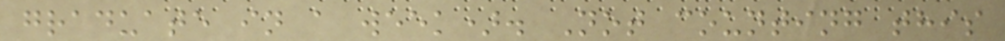graduate in a week). Not counting this
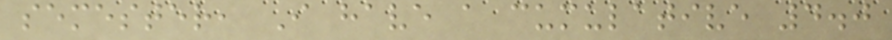semester, I have a cumulative 4.0
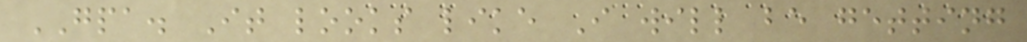GPA. It looks like I will be getting
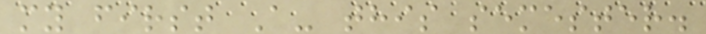my first A- this semester.
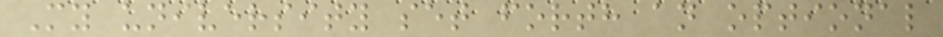My university set forth an optional
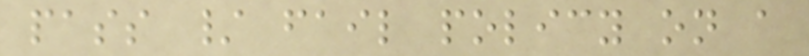pass / fail policy on a
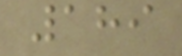189
